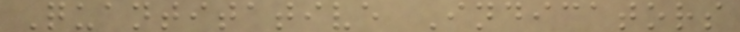Quantitative Indicators
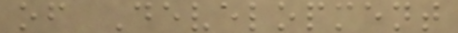of Development
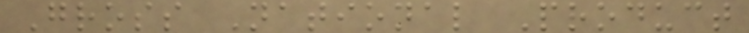Gross National Product
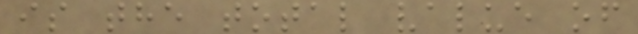is the total value of
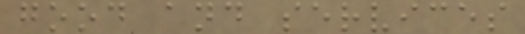good and services
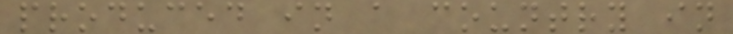produced in a country in
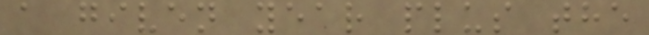a given year plus the
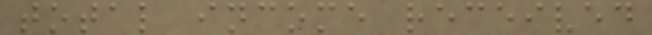total income received
